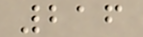216
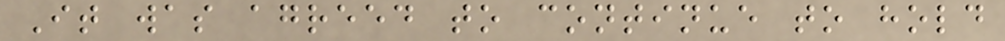It was agreed to continue to hold
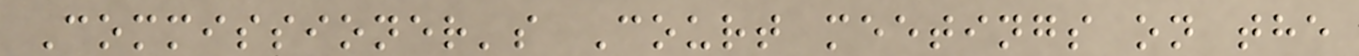Commissioner's Court meetings on the
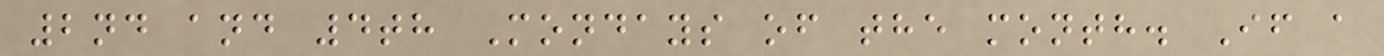2nd and 4th Mondays of the month. If a
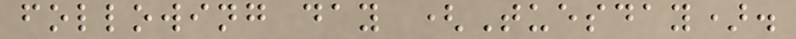following day (Tuesday).
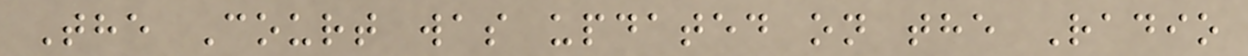The Court was updated on the Radio
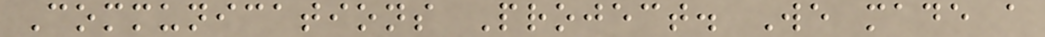Communications Project. We made a
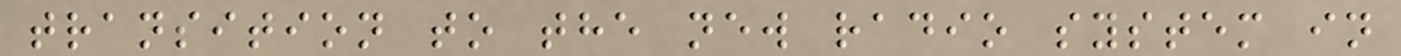transition to the new radio system in
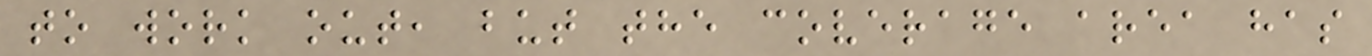to work out, but the coverage area has
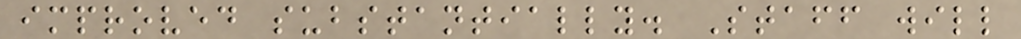improved substantially. Staff will
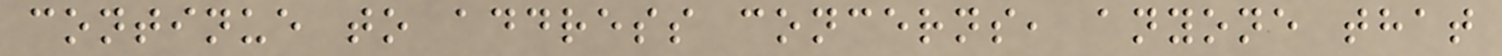continue to address concerns, anyone that
